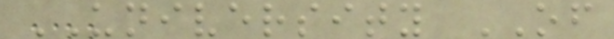UNIVERSITY OF
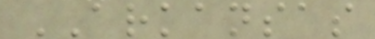ARKANSAS
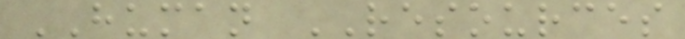HUMAN RESOURCES
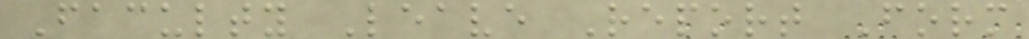Faculty Leave Report Form
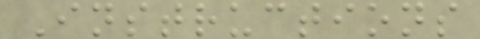Instructions
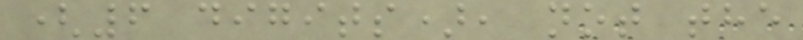(6 digits), not the
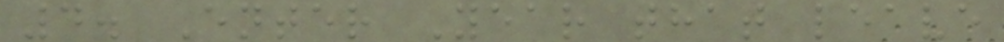4. Enter Year that leave
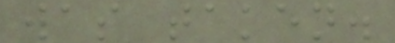was taken.
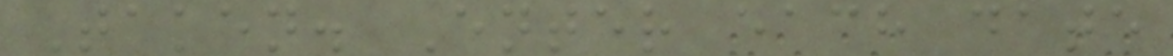Taken. Enter each date
